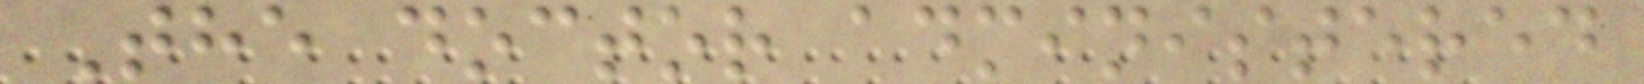The doctor administered
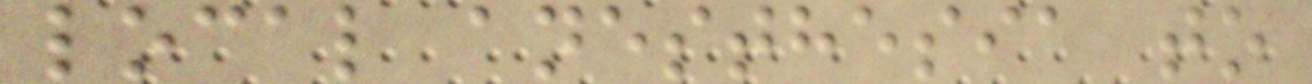local anesthesia to
